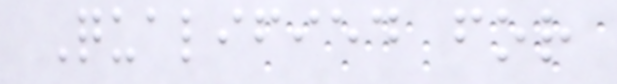Qualified for
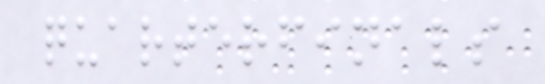quarterfinals
